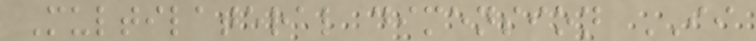Multilateral dimension II
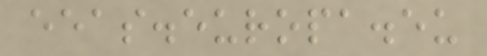eeas.europa.eu
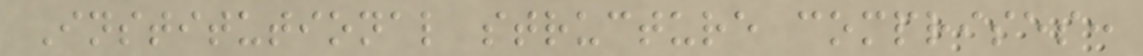Institutional structure comprises:
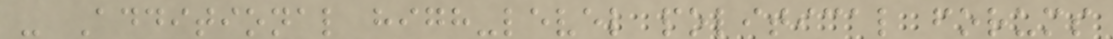- Additional high-level political forums
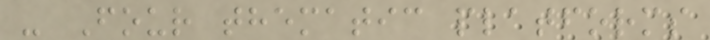- Four thematic platforms
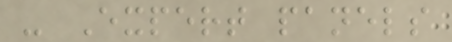- Expert panels
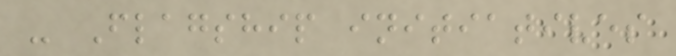- Flagship initiatives
